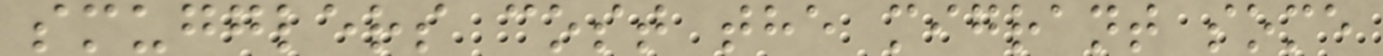smugglers cost the migrant some
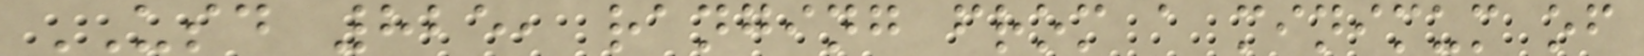USD 825, ranging from a minimum of
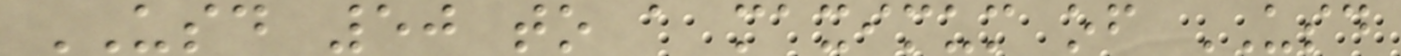USD 50 to a maximum of USD
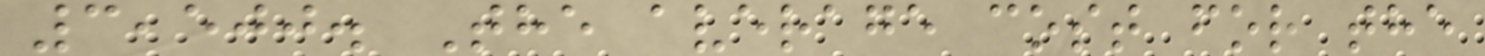3,500. The average cost for the
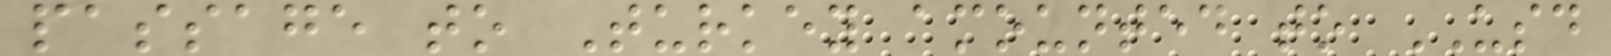passage to Turkey amounted to USD
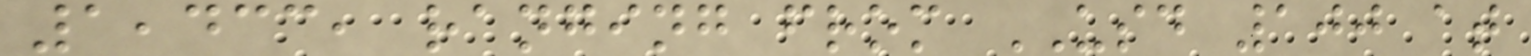1,433, ranging from USD 100 at
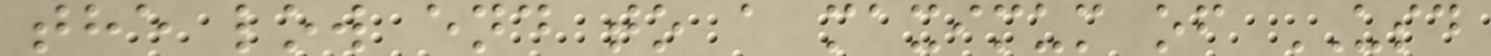the low end to a maximum of USD
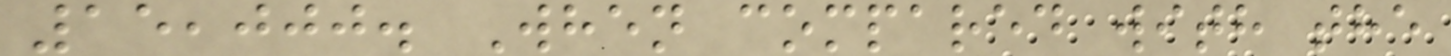15,000. When compared with the
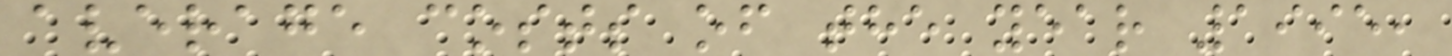average costs of the year 1995,
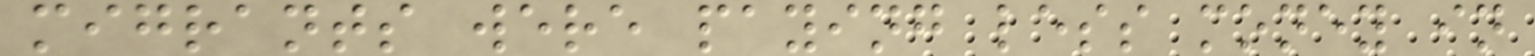migrants were paying less money in
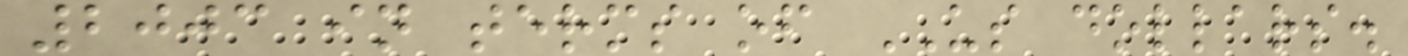2003 in terms of US dollars.
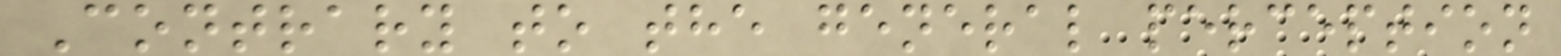Contrary to the general perception
